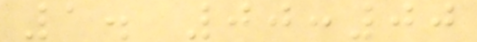1. 00:00
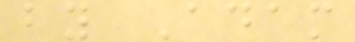by Adam
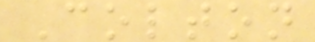Colton
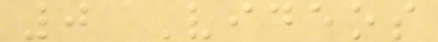0 Videos
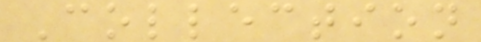Collection
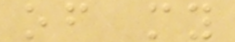of my
